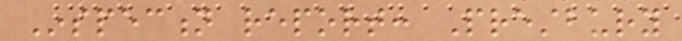Inspection report: Prestbury
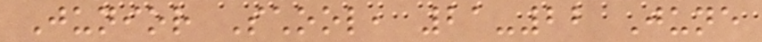Junior School, 21-22 June
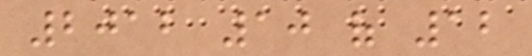2012 10 of 12
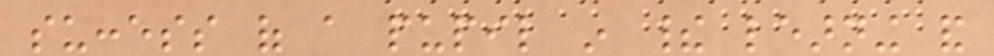success of a pupil in their learning and
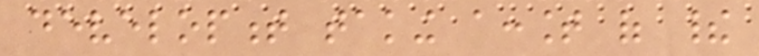development taking account of their
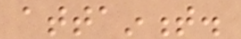attainment.
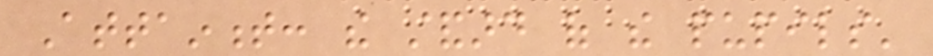Attainment: the standard of the pupils'
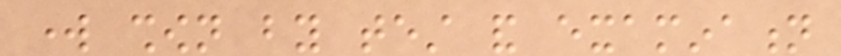work shown by test and examination
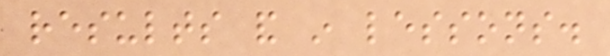results and in lessons.
